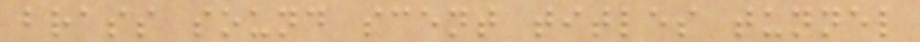brass sound scent titles tunnel
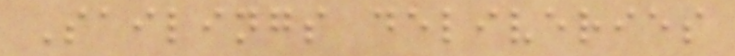Sailings deliveries
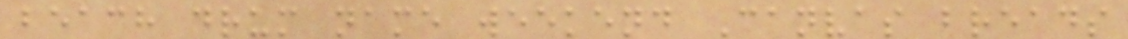beach drum name weekend Canvas breads
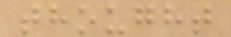thought
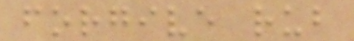forgive rub
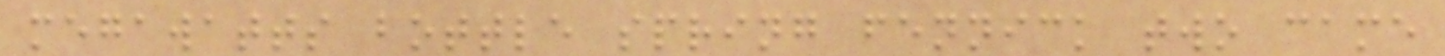megawatts bottle spring fennick two came
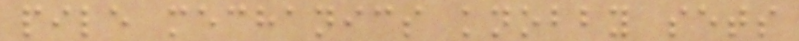pile mechanics knobby sets
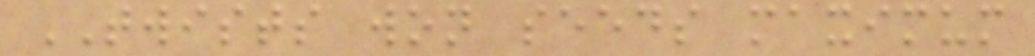TWISTS won seeds maximum
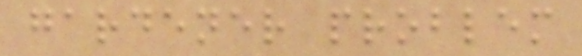gardener problem
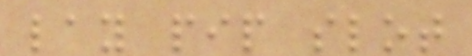lay pip slot
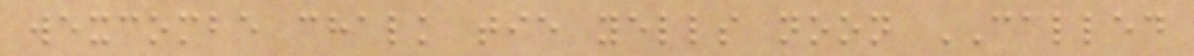wexcombe chalk tie yells noon CALLED
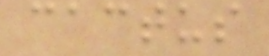cactus
